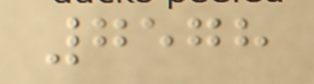7578
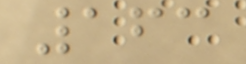163
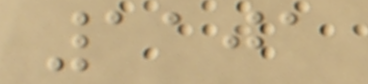1101
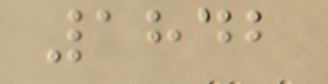1842
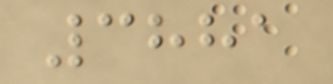3881
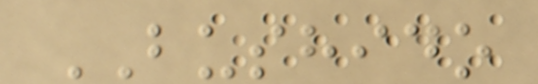BUSHIDO
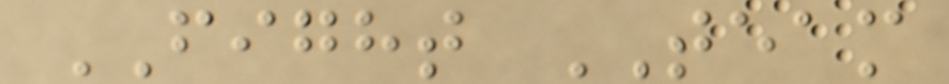FIGHT TEAM
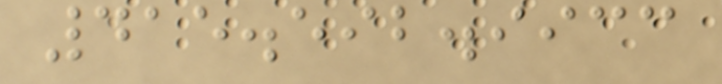415.592.9933
